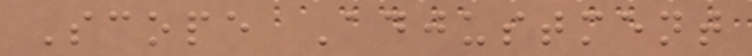Scope Adjustment
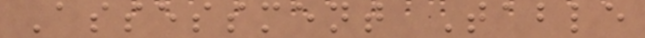Assessment Table
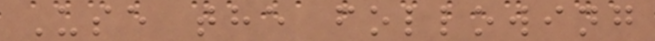Use the following
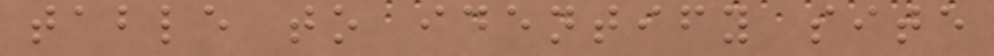table to identify site
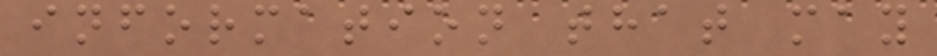information that may
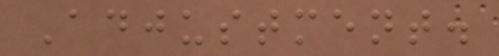Adjustment.
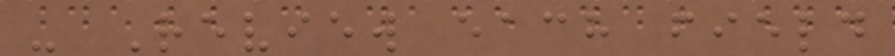- Review each field
